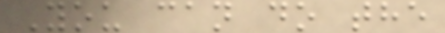You can do the
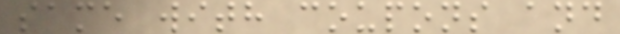same with coupons and
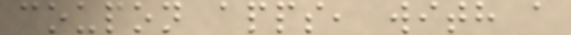coupon apps, with a
